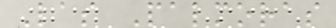Las Palmoras
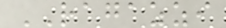RAGAZZI
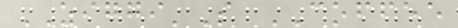ZIGGI'S COFFEE
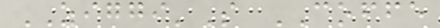ZIGGI'S COFFE
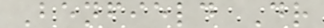Benfield Dr
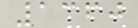1360
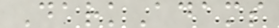DarkAdams
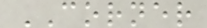CORNER
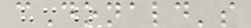cDonald's
